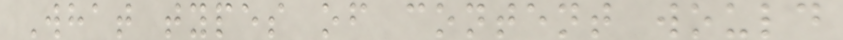What types of content would
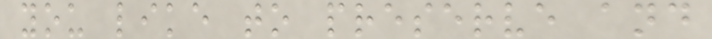you like to preserve and
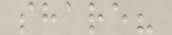share?
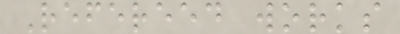Refereed works
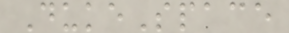DukeSpace
